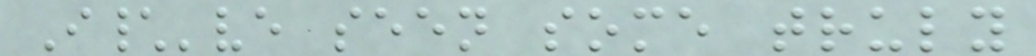I\'ve seen some truly
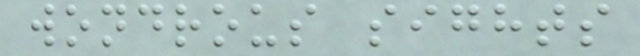wondrous sights
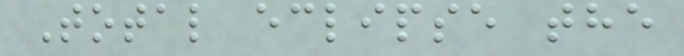Total eclipse the
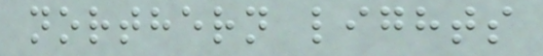northern lights
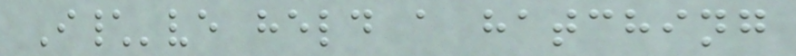I\'ve held a hatching
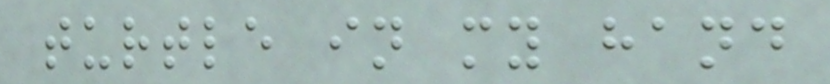turtle in my hand
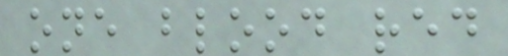one blood red
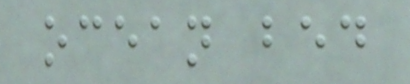ocean bed
